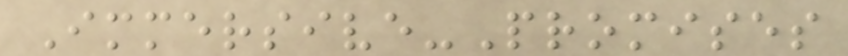Immersive-Promises
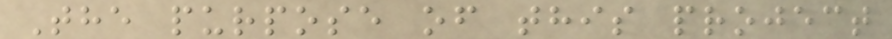The purpose of this project
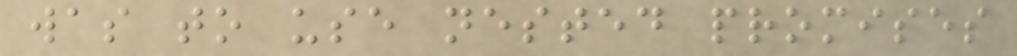was to use nested promises
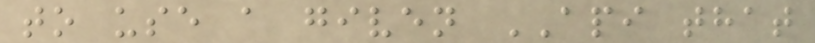to use a given API that
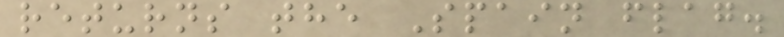returns the Spain flag.
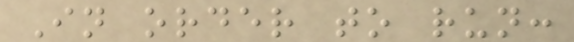In order to run:
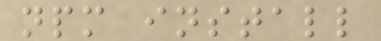npm install
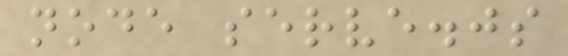node serve.js
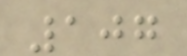107
